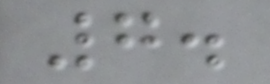7.
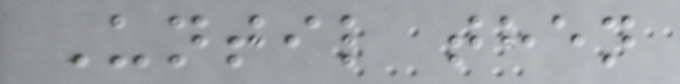Until then
